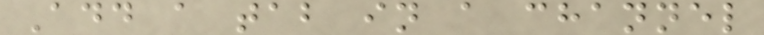Add a tab in a channel
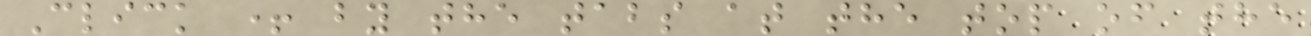Click + by the tabs at the top of the
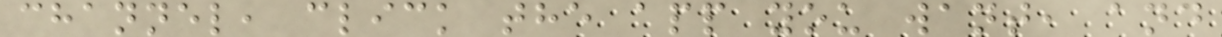channel, click the app you want, and
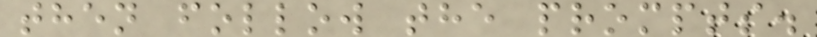then follow the prompts.
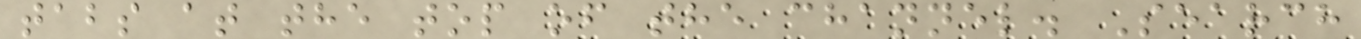tabs at the top of the channel. Search
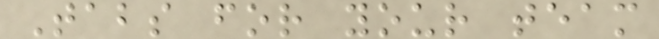Tabs for your team
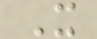X
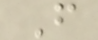F
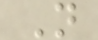N
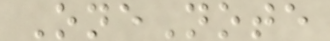OneNote
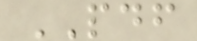PDF
